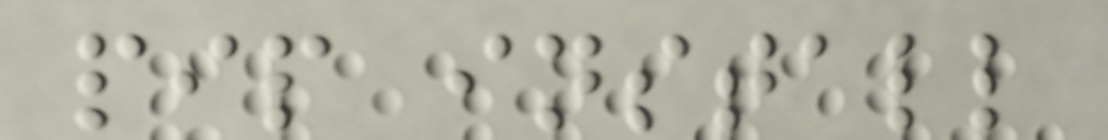pip install
